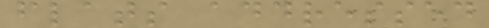flats addressed
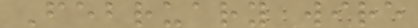February wire
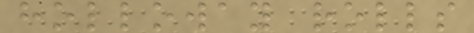holloway rolls
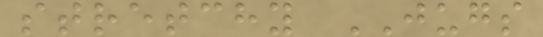stretchy JUGS
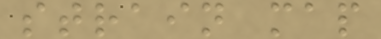strain map
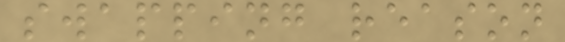swapping reason
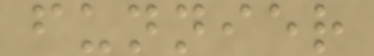funnier
